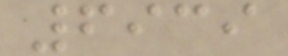6939
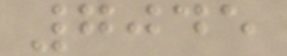7045
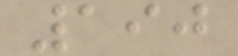190
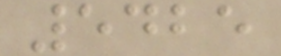5425
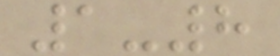1-8
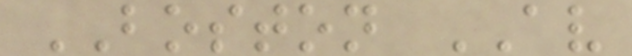BOSTON AV
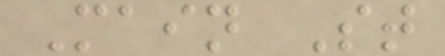Main St
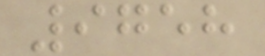9758
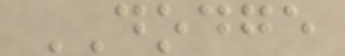DODGE
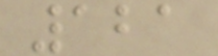121
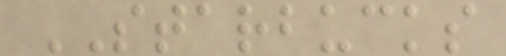STARBUCKS
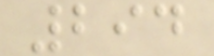294
